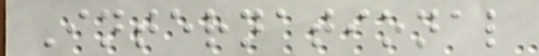International
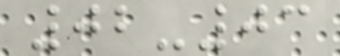02-03
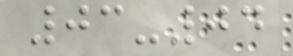03-04
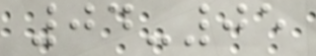04-05
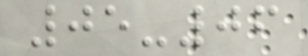05-06
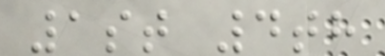1st 4th
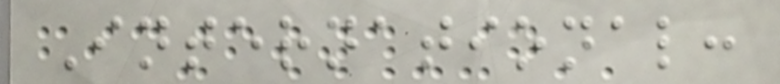International:
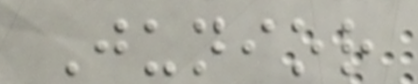Junior
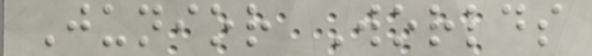Junior Worlds
